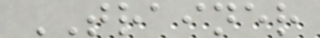TRAINER
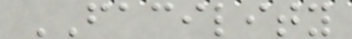FACILITY
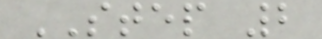STEP 2
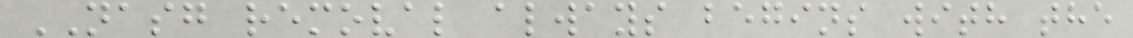NASG removal always begins with the
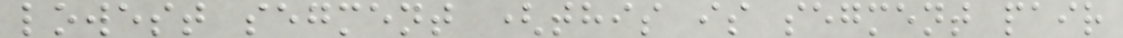lowest segment (this is segment pair
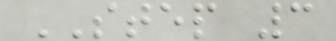STEP 3
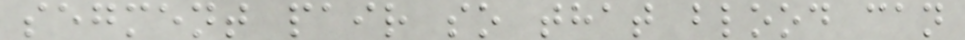segment pair so that blood can
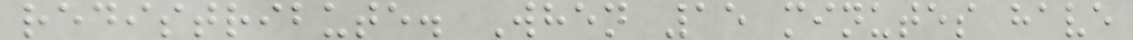redistribute. When 15 minutes have
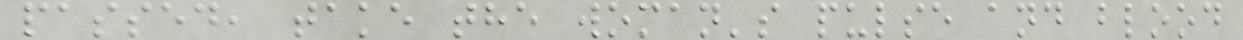passed, take the woman's pulse and blood
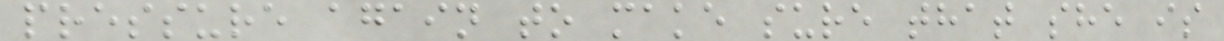pressure again to make sure that she is
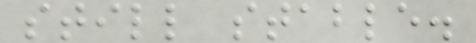still stable.
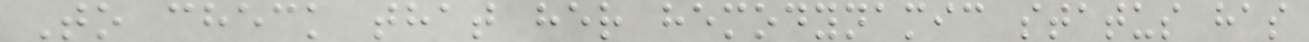To check that her hemodynamic status has
